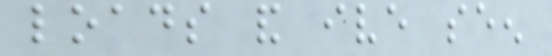loads and ive seen
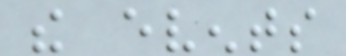the events
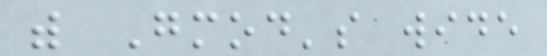with Gmod's wide
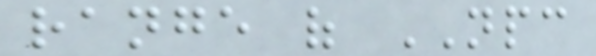range of NPC
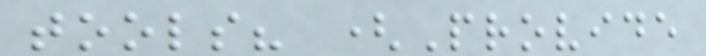tools? (Provide
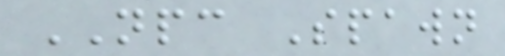NPC Spawn
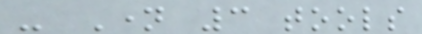- Name 3 tools
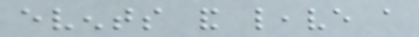events and leave a
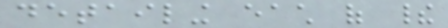detailing each of their
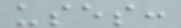uses:
